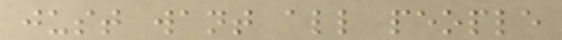just want all people
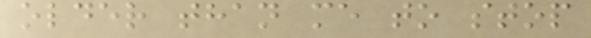older than me to stop
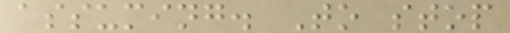assuming. To stop
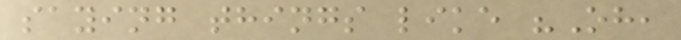saying things like "Oh,
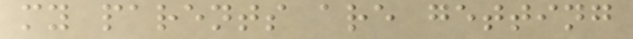my parents are getting
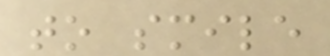to smile
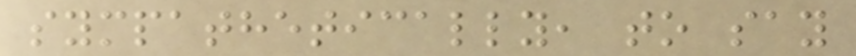sympathetically, to say
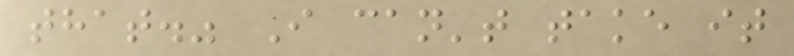that." I can't take it
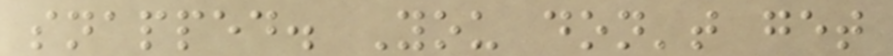snapped. You don't get
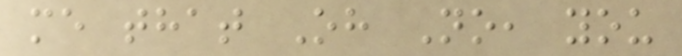me that Oh No, you
